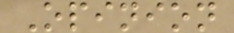Opinion
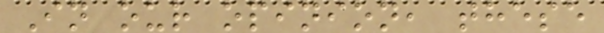In our opinion, these
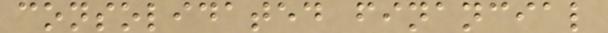consolidated financial
